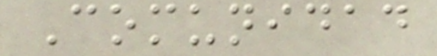Comunidad
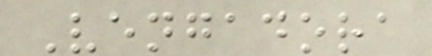Vengadora
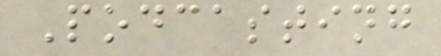Podcasting
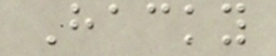Hacky
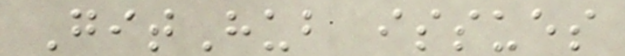GitHub issues
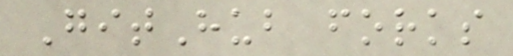GitHub forks
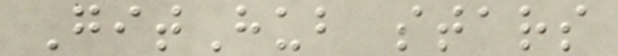GitHub stars
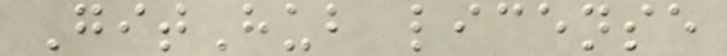GitHub license
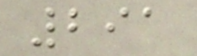291
